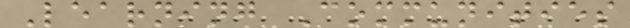Learning Communities
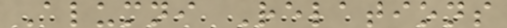Alumni Relations
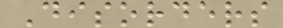Disorders
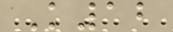K12
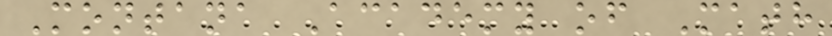Montana Academy of Math
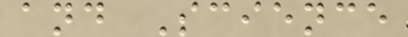and Science
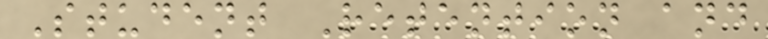Student Retention and
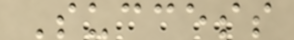Success
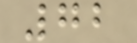72
